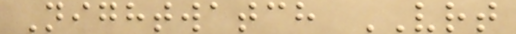Nightwatch VRT
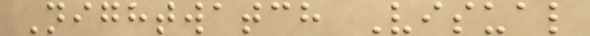Nightwatch Visual
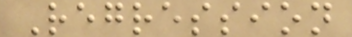Regression
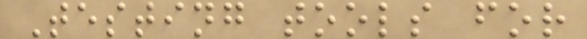Testing tools for
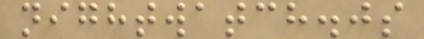nightwatch.js
